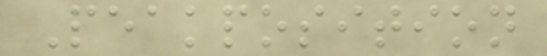Peakposition
